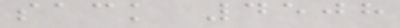sack 4508
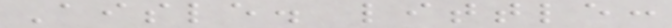Aisle. little:
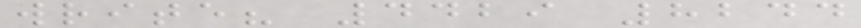write? 4429 8244
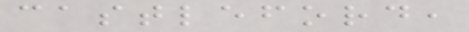castleford,
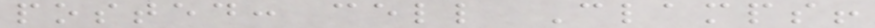posted: cell Clamps!
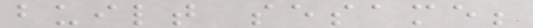built sesame;
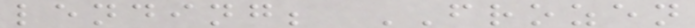lending; FROZEN
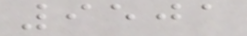9501
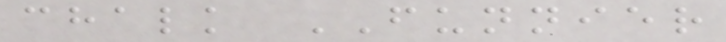chalk FUNNIER
